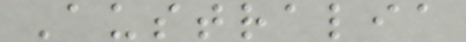Australia
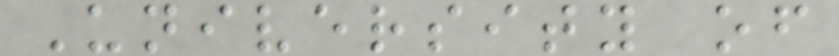University of
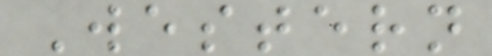Western
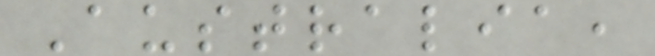Australia,
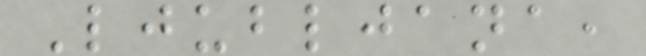Ljubljana,
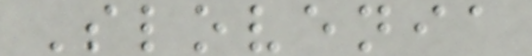Slovenia
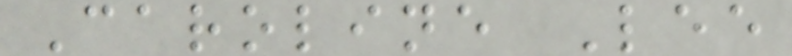Caroline Lee
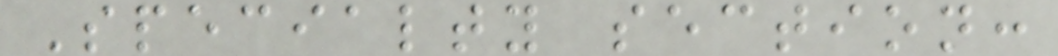Specialty section:
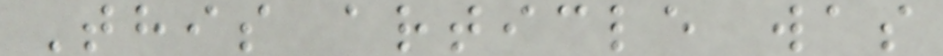This article was
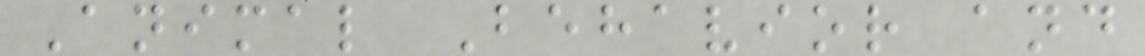Animal Behavior and
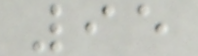95
